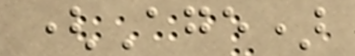(Age)
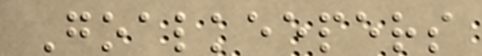Goalkeepers
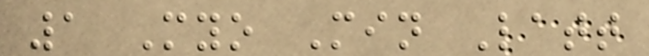1 Myo Min Latt
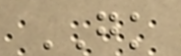GK
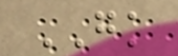GK
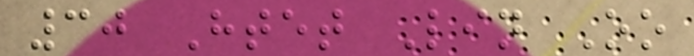30 Htet Lin Oo
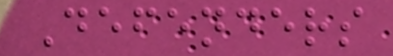Defenders
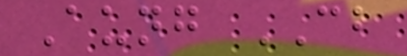Aung CB
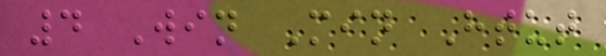4 Win Min Htut
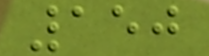150
